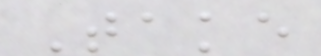Take
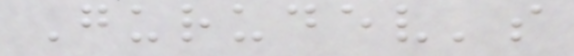Gurudev's
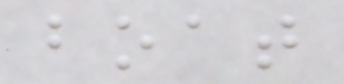boat
